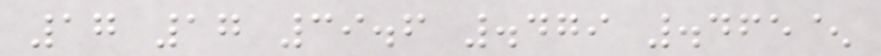17 17 39.6 .479 .465^
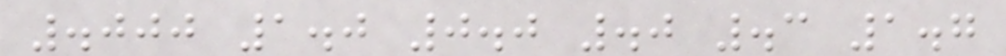.000 1.0 0.0 .0 .3 1.7
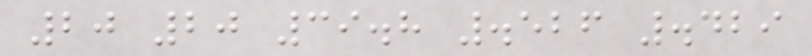20 20 39.8 .526 .429
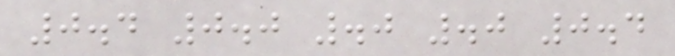0.4 0.0 .0 .0 0.4
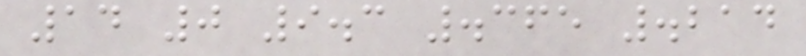14 0 9.3 .365 .214
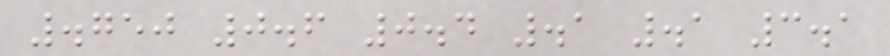.750 0.6 0.4 .1 .1 3.1
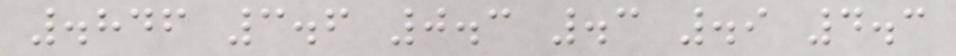.846 3.6 0.3 .3 .9 4.3
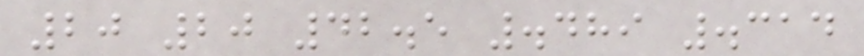20 20 42.5 .489 .314
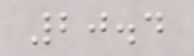20.4
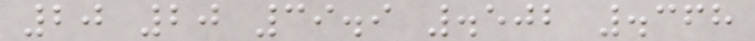20 20 39.9 .502 .368
